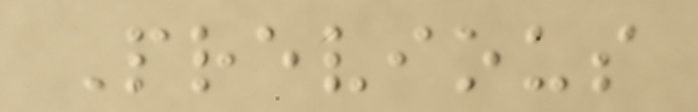Previous
